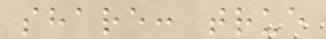share: true
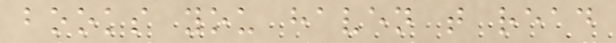books you haven t read
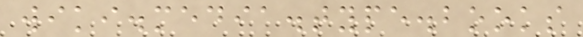wiki.media.type.books
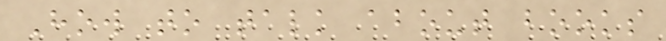How to talk about books
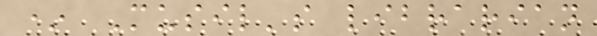* Musil's librarian
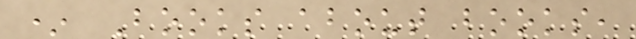* Books about books,
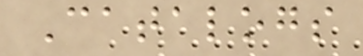Catalogs
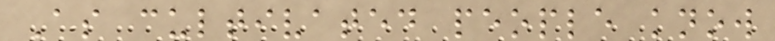As cultivated people know
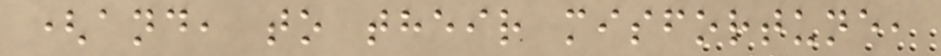(and, to their misfortune,
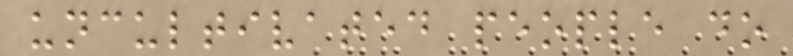uncultivated people do
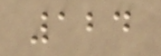124
